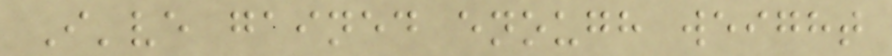I've gained enough weight
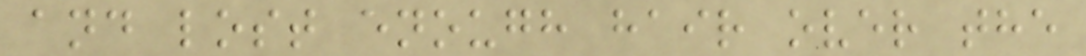and lost enough hair over the
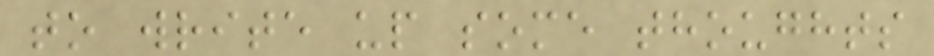to write up some thoughts
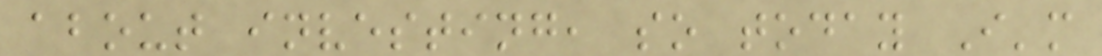about investing, so today I'm
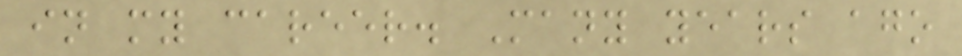in my career. Many years ago
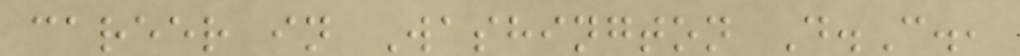career in Washington D.C.,
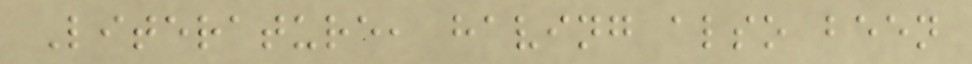Literature, having also been
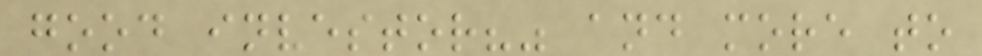good investor?" and more to
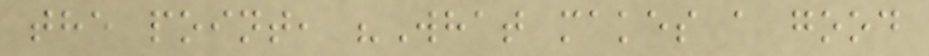the point, "What makes a good
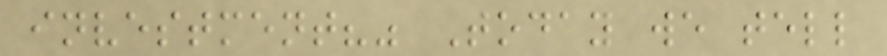investment?" Today we tell
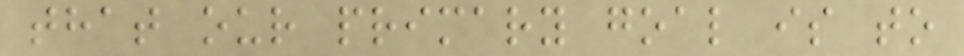that our primary goal is to
